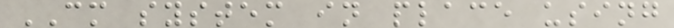CM system in place using
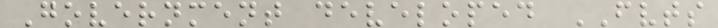Government developed FVTS
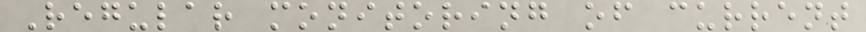Regular monitoring of current
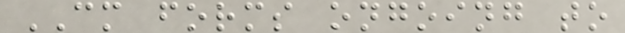CM forms ongoing to
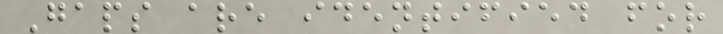Gaps are identified for
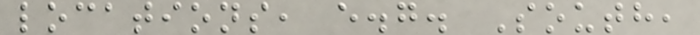locations, e.g. South,
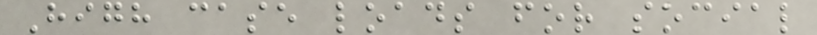High case loads for social
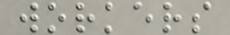workers
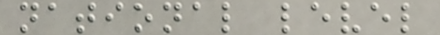national level
